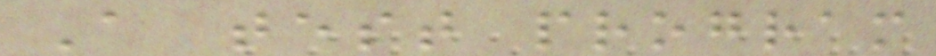A test program
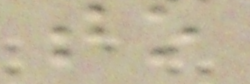to
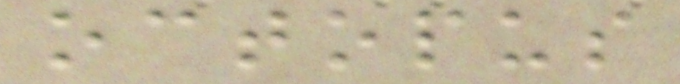octopus
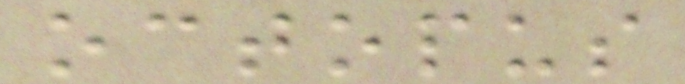octopus
